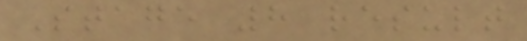Stage 8 result
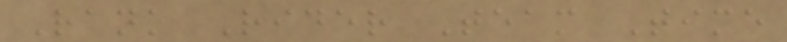Rank Rider Team Time
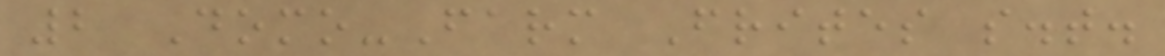2 Domo-Farm Frites s.t.
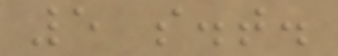5 s.t.
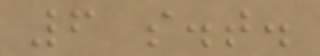6 s.t.
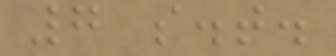7 s.t.
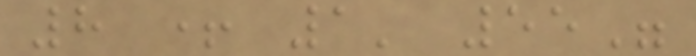8 + 1' 55"
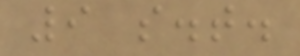9 s.t.
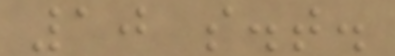10 s.t.
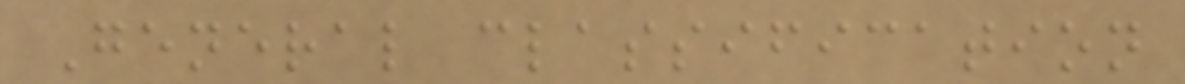General classification
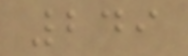249
